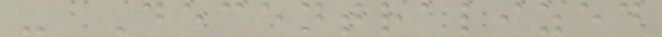- Decentralized
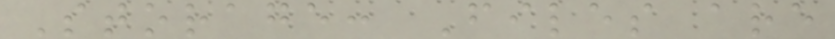Storage: Files are
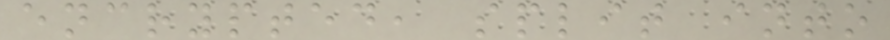encrypted, split into
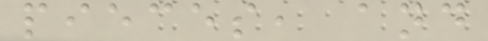pieces, and
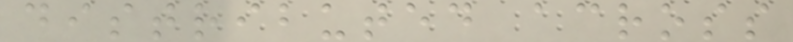distributed across
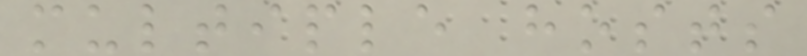multiple hosts
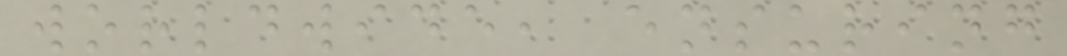worldwide, ensuring
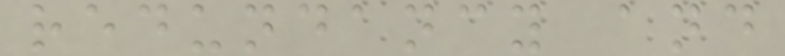redundancy and
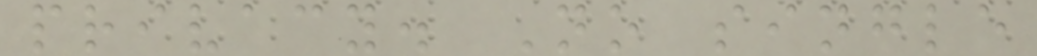privacy. No single
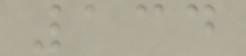134
